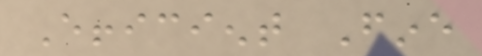Efficient Fine
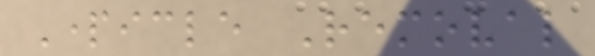Particle Removal
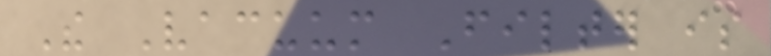The Vacuum Filter is
